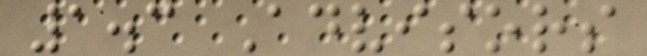1.3 Advisors
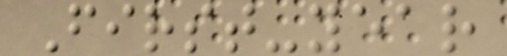First-year
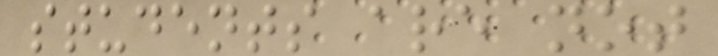students are not
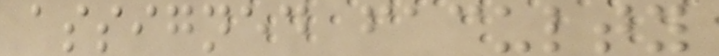assigned faculty
